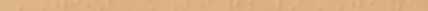WEST BANK/GAZA
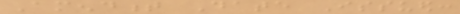Amendment Date Issued:
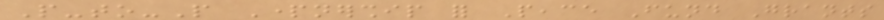People-to-People Partnership for Peace Fund Grants
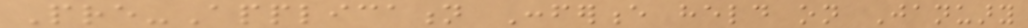Pre-Application Conference held on January
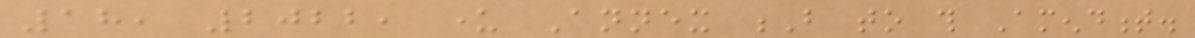18, 2022, under Annex B to this Amendment.
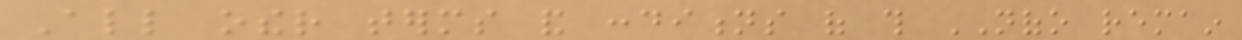All other terms and conditions of this NOFO remain
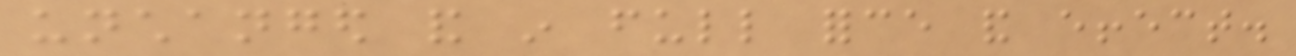unchanged and in full force and effect.
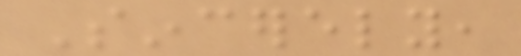Sincerely,
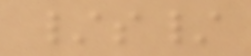/s/
